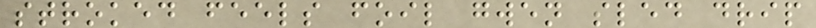stroked feels foil gwen sled drip
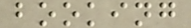booking
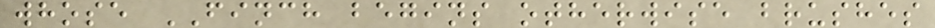whose FINCH begins otherwise brushes
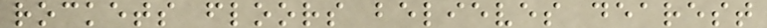rockets floors believes dearest
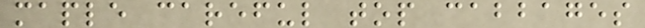maple careful top cabbages
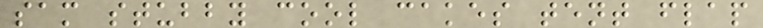sam stubby cool cakes tent flap
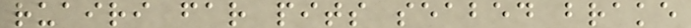ruairi far pits seabed brake
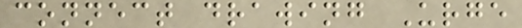connect drawing Urge
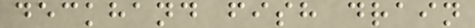deckhand fish drain
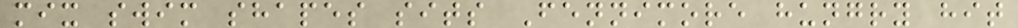mix swim shapes sits Fennimore hungry hit
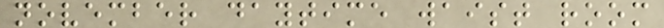november daytime waist room
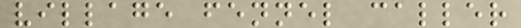village fennel caller
